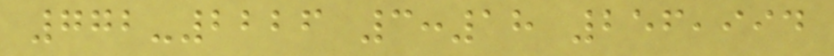772-2226 3:18 256,994
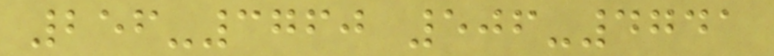256-3760 506-4741
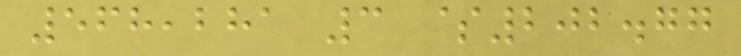568,281 3 $202.77
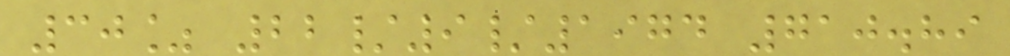30% 22/9/1974 710.89
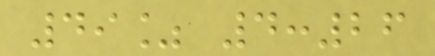49% 4:26
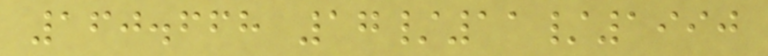160.668 17/11/1990
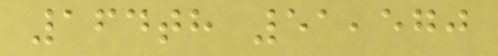164th 51,570
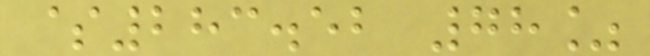$283.52 78%
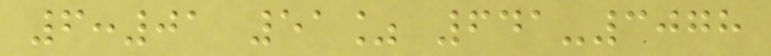6:01 51% 641-3078
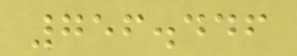756.446
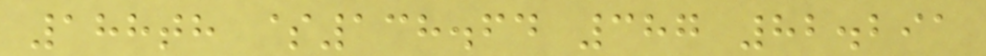188th $138.64 387 82.291
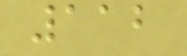112
